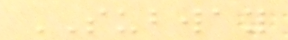SUBWAY
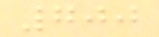700
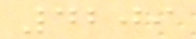4209
